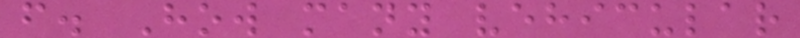f. How many vehicular
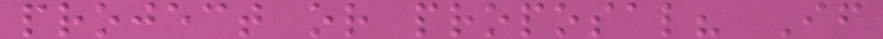project or proposal? If
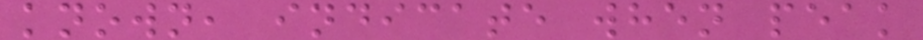known, indicate when peak
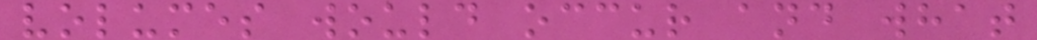volumes would occur and what
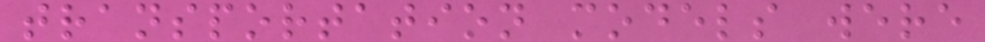transportation models were
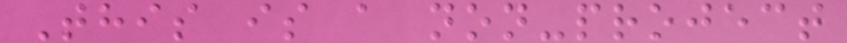This is a non-project
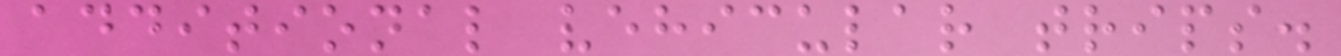additional vehicular trips.
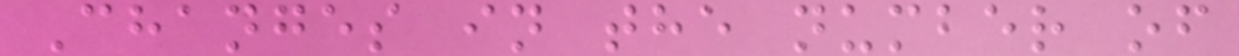Changes in the number of
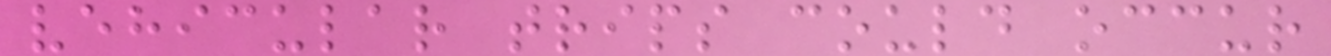vehicular trips could occur
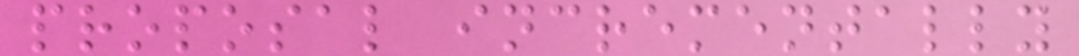proposal incrementally
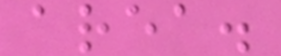area.
